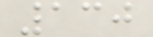130
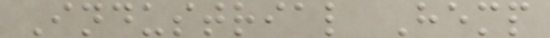Industrial Hemp
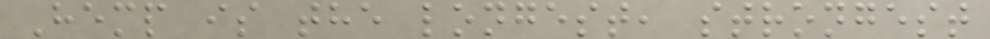Hemp is the longest, strongest
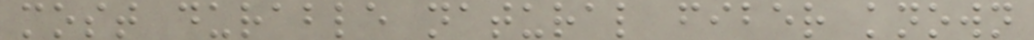most durable natural fiber known
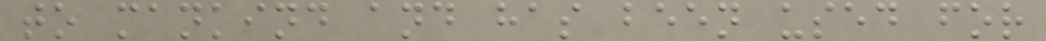to mankind and has been used for
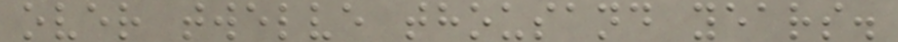over twelve thousand years.
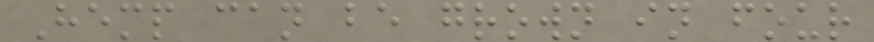Hemp can be grown in four
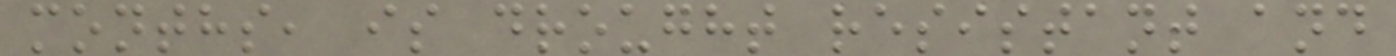months, is drought resistant and
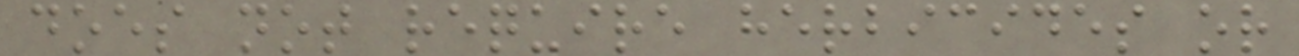does not require herbicides or
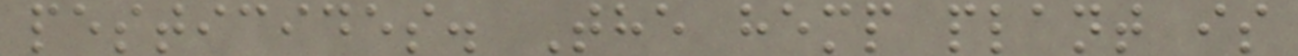pesticides. The hemp plant is
